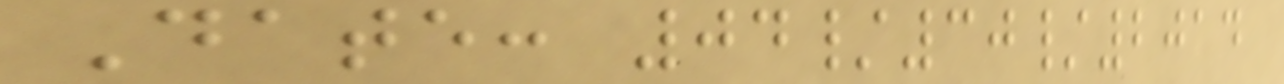Date: 04/30/2014
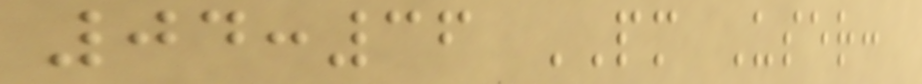04:36 PM User:
